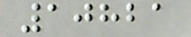10821
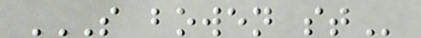S BOWEN ST
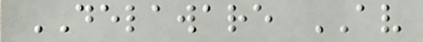DELAWARE AV
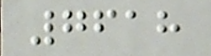7618
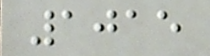1015
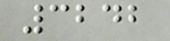3242
